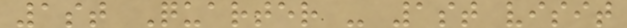1st Quarter - 1st visit
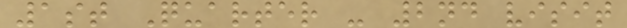1st Quarter - 2nd visit
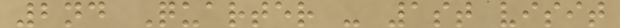2nd Quarter - 1st visit
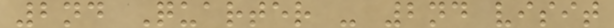2nd Quarter - 2nd visit
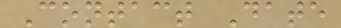Contact Date
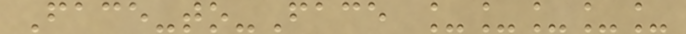Face-to-Face _____
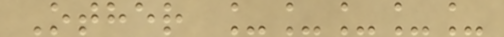Other _____
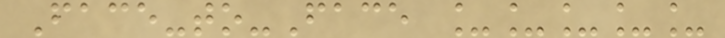Face-to-Face _____
